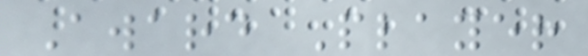Award Player
